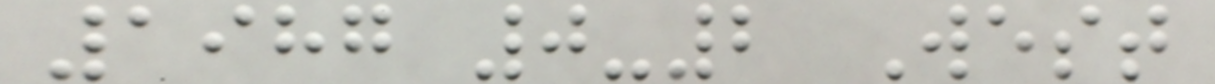1987 0-2 West
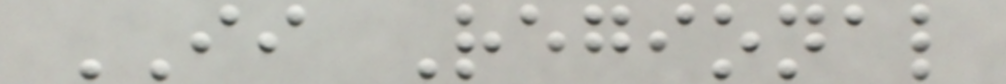II Regional
